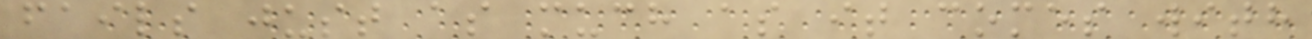fails just as much as it comes with
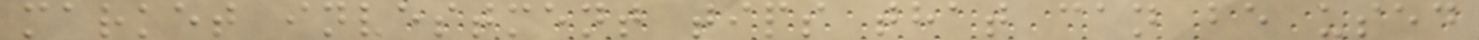market investment tips that can be used
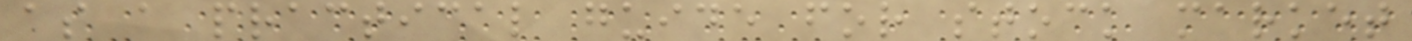as a practical guide for stock market
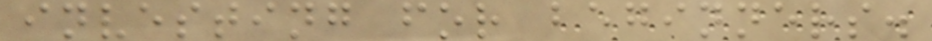investing for beginners.
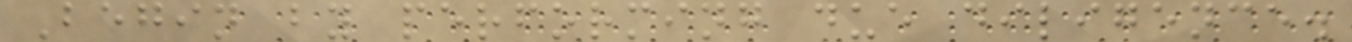Begin by performing due diligence.
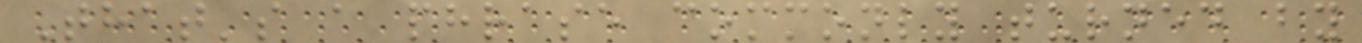That's a phrase commonly turned by
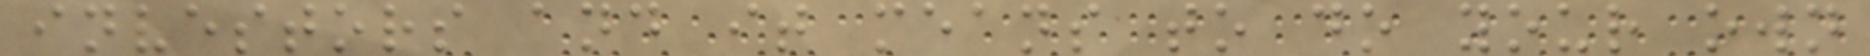investors and it means to do your own
